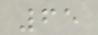65
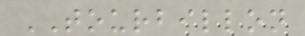TOURBILLON
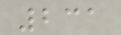231
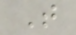T
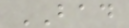BAD
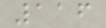116
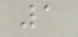1
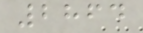2864
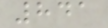841
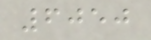6050
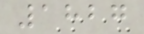1827
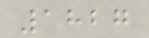1827
